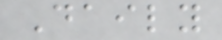Daily
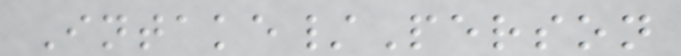Intake/Person
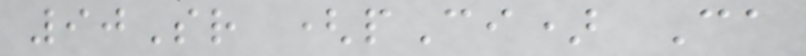90Sr (pCi) Ca
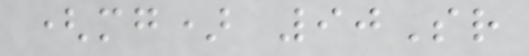(mg) 90Sr
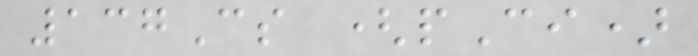137Cs (pCi)
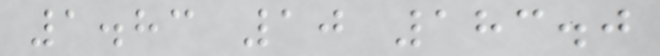1.83 10 183.0
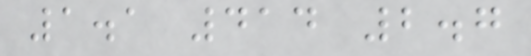1.1 414 2.7
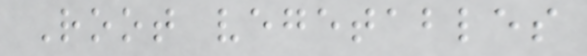Root vegetables
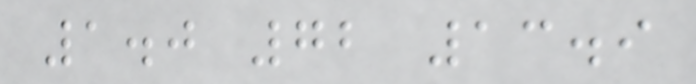1.0 72 13.9
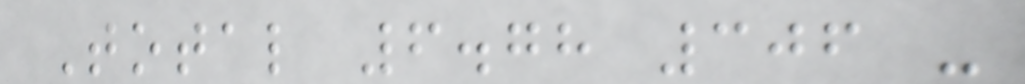Total 6.78 306 -
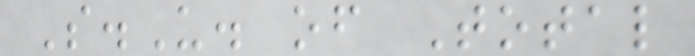S.U. of Total
